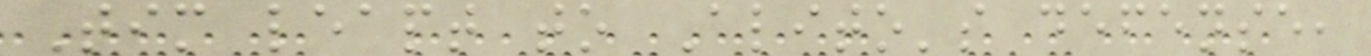Tim leapt to Alito's defense,
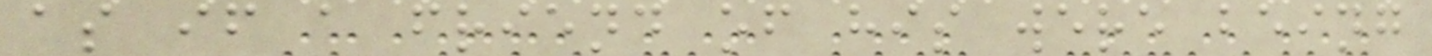as if a friend of his were being
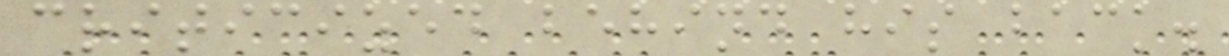criticized behind his back.
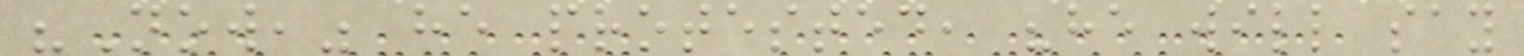"Now," he protested, "he will say
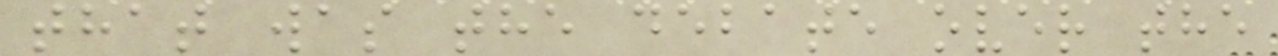that was the debate over the
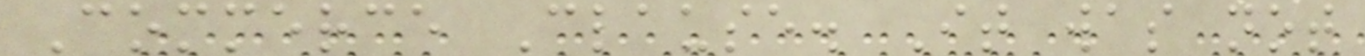Commerce Clause. It was not
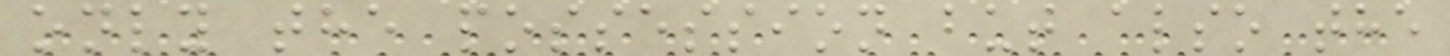only the possession but also the
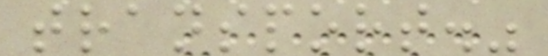transport."
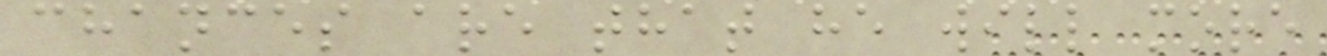chances are that he will more
